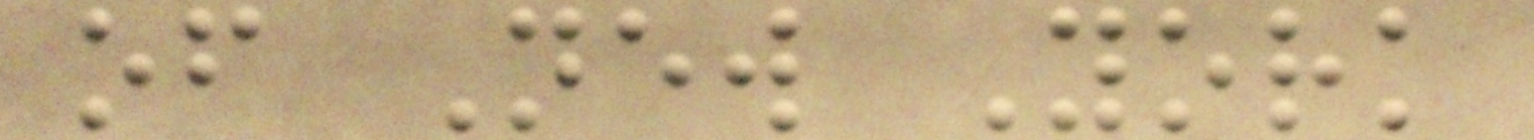of New York
